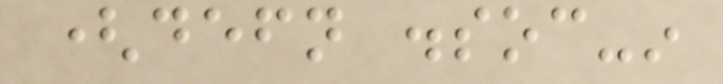(defn dissoc-in
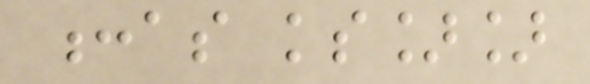:as ks]]
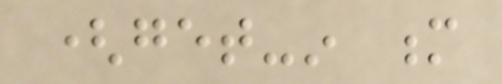(get-in m
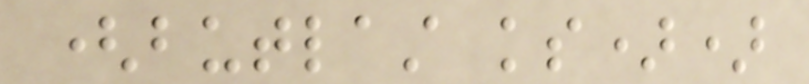(butlast ks))
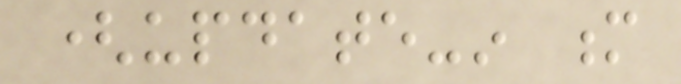(update-in m
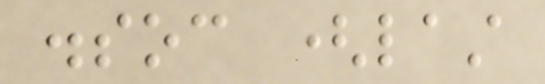dissoc (last
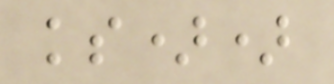ks))
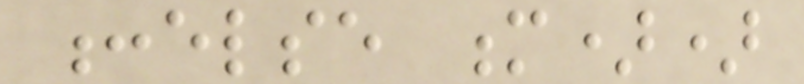:else m))
